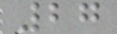27
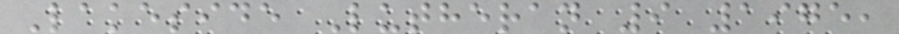Lakeside Lutheran 9 1975,
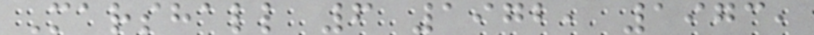Marshall 6 1972, 1973,
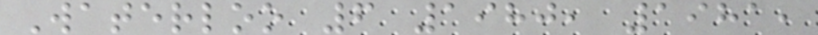Waterloo 6 1980, 1981,
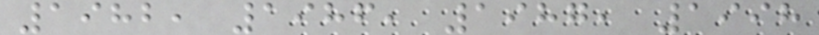1982, 1986, 1987, 1998
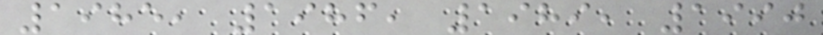1985, 1986, 1989, 1990
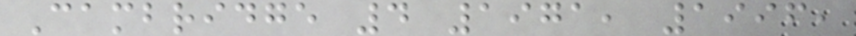Cambridge 4 1971, 1996,
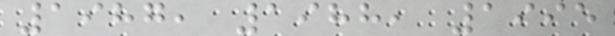1987, 1988, 1995
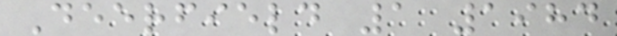Deerfield 1 1984
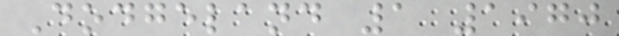Dodgeland 1 1970
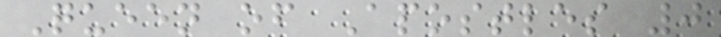Queen of Apostles 0
